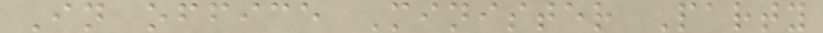In office Minister Party
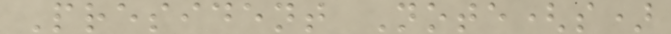President Note(s)
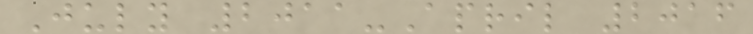July 2011-April 2016
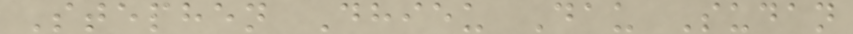Stephen Dhieu Dau Sudan
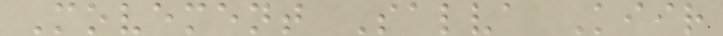Movement Salva Kiir
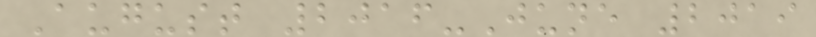August 2016-June 2019
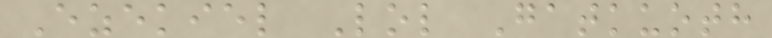Ezekiel Lol Gatkuoth
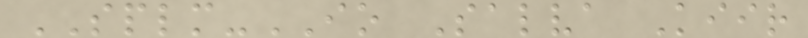SPLM-IO Salva Kiir
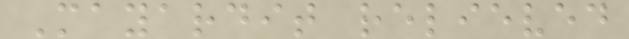Mayardit relieved
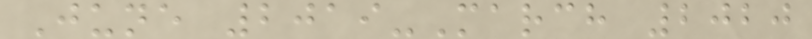June 2019-March 2020
